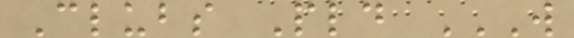Clubs Pld W
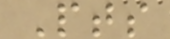Pts
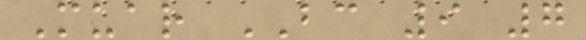Muar BC 9 7
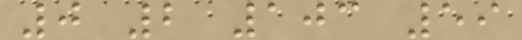0 2 103 59
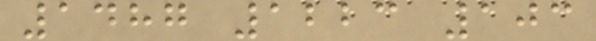1487 1223 103
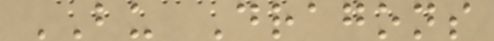BU Dragons
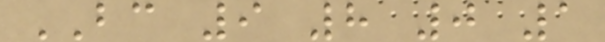BC 9 8 0 1
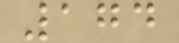174
